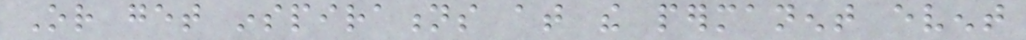Or get inspirations at the permanent event
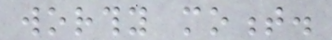worthy moment.
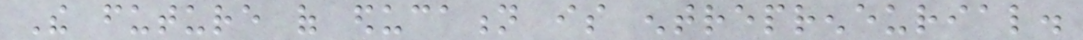The future of education is entrepreneurial.
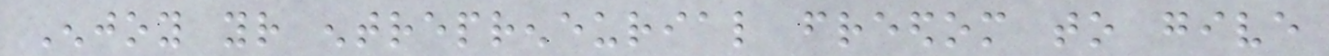Enjoy your entrepreneurial freedom to give
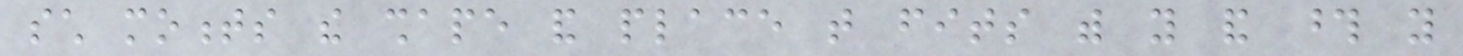such moments the shape and place that fits with you and those you
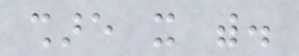share it with.
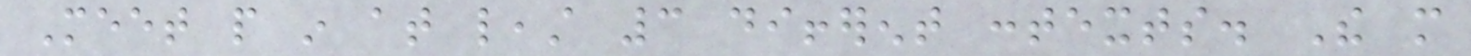Meet people in at least 3 different contexts. The more
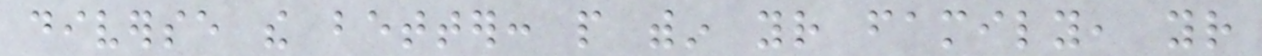diverse the better: people within your family, your
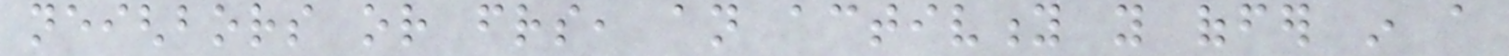neighbors or friends, an activity you offer in a
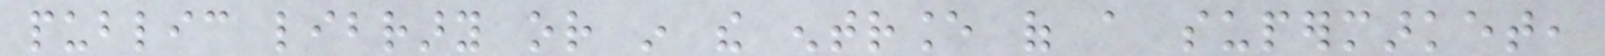public library or in the entrance of a supermarket,
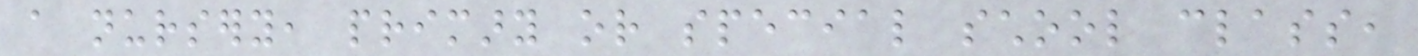a nursery, primary or special school class,
